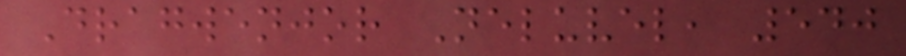Dragwenjor Neluvel, 540
